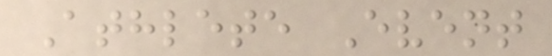Athlete Event
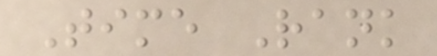Time Rank
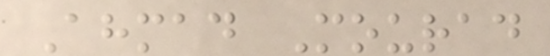Ahmad Mourad
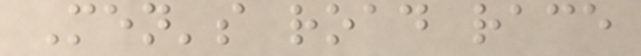Men's road race
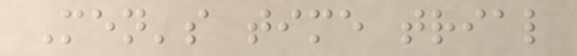Men's time trial
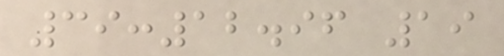39:12.96 19
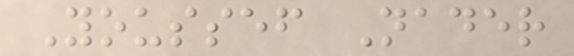Youssef Nader
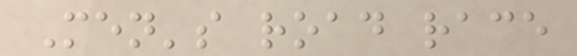Men's road race
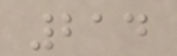214
